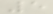5
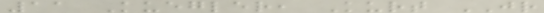11 Kuegler, Kurt JR
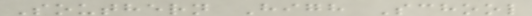Southern High School
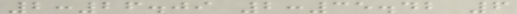2:26.09 2:35.42 6
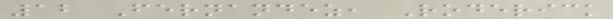12 Fernandez, Roderick
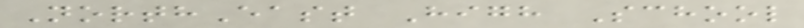NorthEast High School
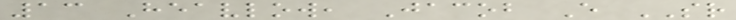13 Heavlow, Jacob E SR
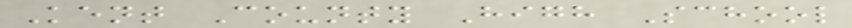Kent County High School
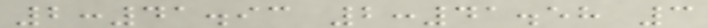2:41.93 2:41.58 3
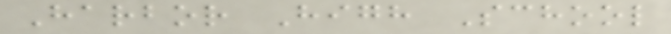Harbor High School
